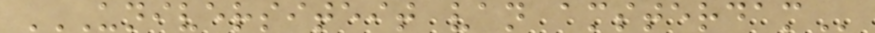UNIVERSITEIT VAN AMSTERDAM
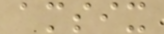amsix
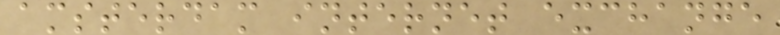amsterdam internet exchange
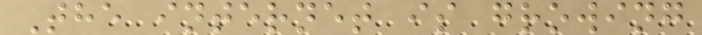The internet is growing
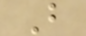B
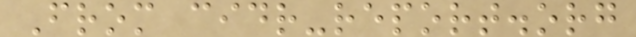From cidr-report.org
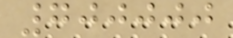700000
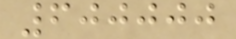600000
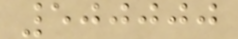500000
